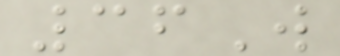36W
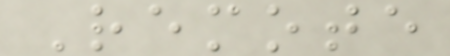Remote
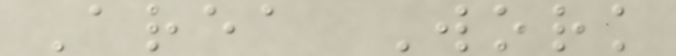Area Work
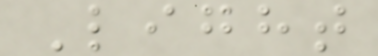Light
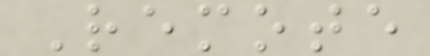Remote
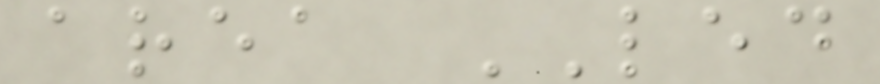area LED
